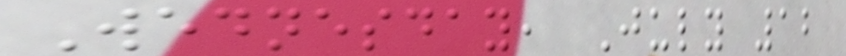Wednesday, July 12
